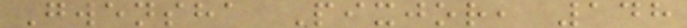Gwensha Pixjor, 148
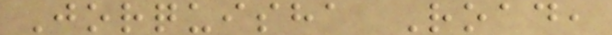Jorquisha Road,
